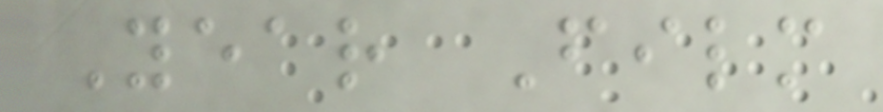Year Film
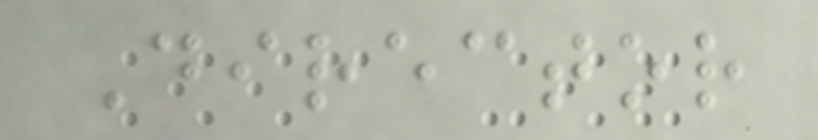Director
